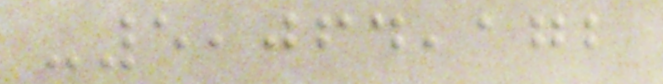-5,064,172
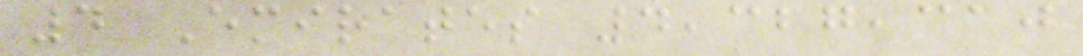4 Emirates 4,327,310
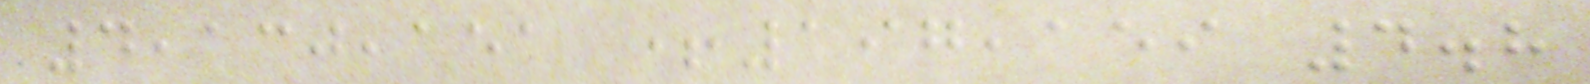4,130,151 +197,159 4.8
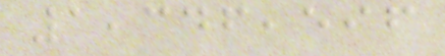1,346,596
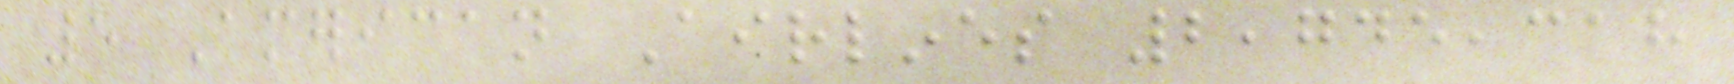5 American Airlines 2,745,318
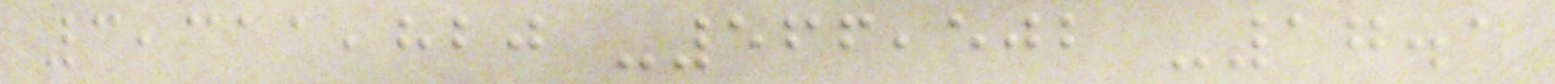3,311,820 -566,502 -17.1
